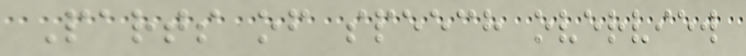Parts of speech overview
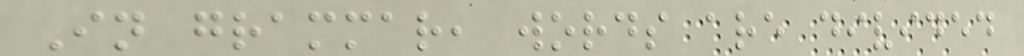In grammar, words are divided
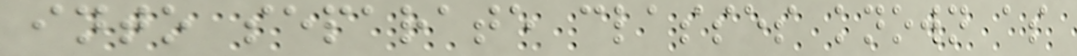into separate classes known as
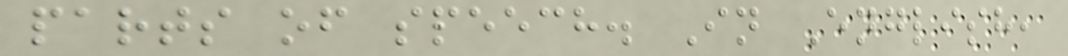parts of speech. In English,
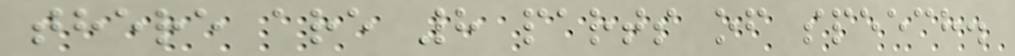there are 8 parts of speech.
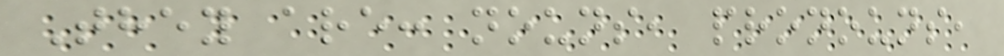They are: nouns, pronouns,
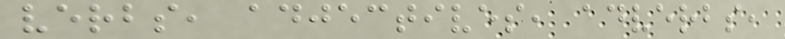verbs, adjectives, adverbs,
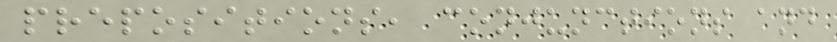prepositions, conjunctions and
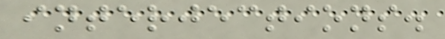interjections.
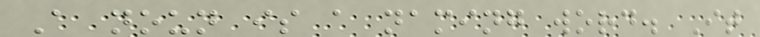A noun is a naming word. It
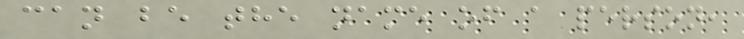can be the name of a person,
